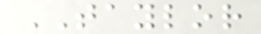TAYLOR
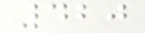420
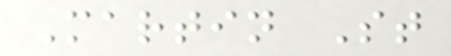Martin St
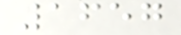1657
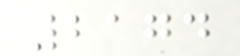2174
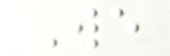We
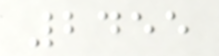2455
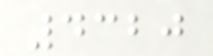4320
